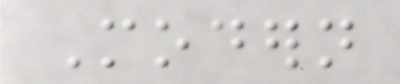Modern
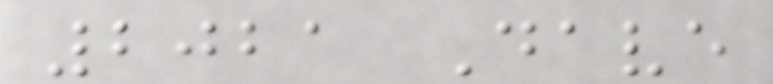2021 Dave
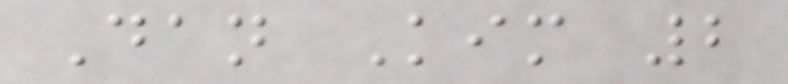Dan Kim 2
